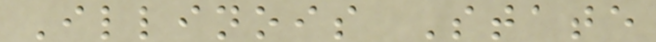Illinois State
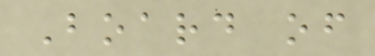Board of
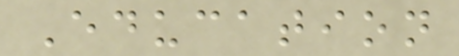Education
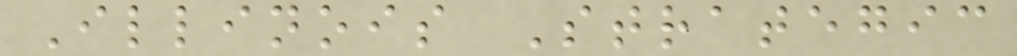Illinois Strategic
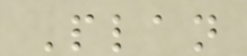Plan
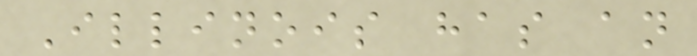Illinois has an
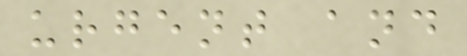urgent and
